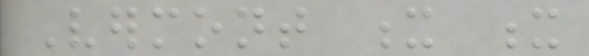Vermont x x
